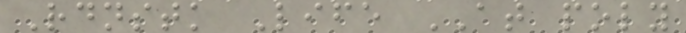Rdnstk Life AT poly
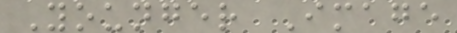Younger Image
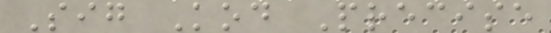Sig Kod Precise
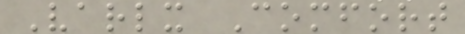Varlx Comfort
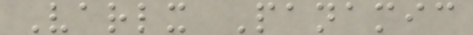Varlx Panamic
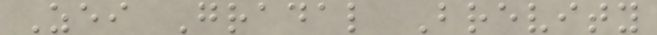Zei Gradal Brevity
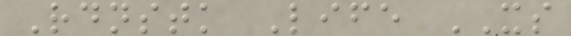Rdnstk Life XS
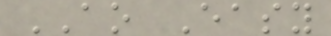AO Easy
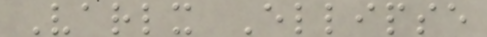Varlx Ellipse
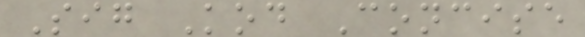Sig Kod Concise
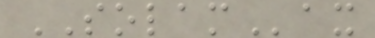SOLAMax
